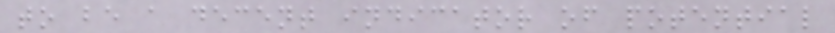to be a decent indicator of potential
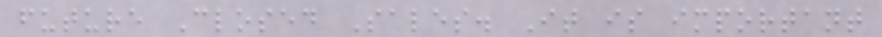future Closed Sales. It is important
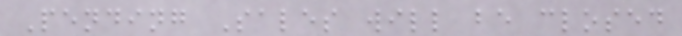Pending Sales will be closed
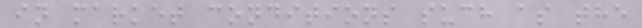in market conditions such as the
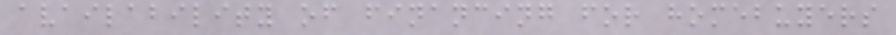availability of financing for homebuyers
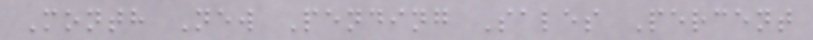Month New Pending Sales Percent
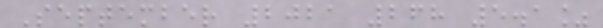September 2021 268 5.1%
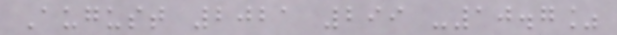August 2021 299 -10.7%
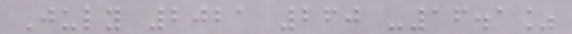July 2021 260 -16.1%
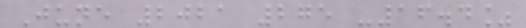June 2021 275 -16.4%
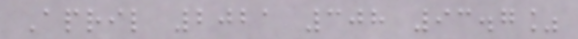April 2021 308 93.7%
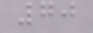70
